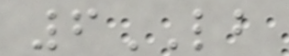6LB
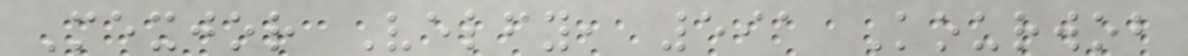Mexjor Velfy, 591 Kourwob
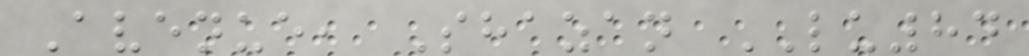Avenue, Shazan LU84
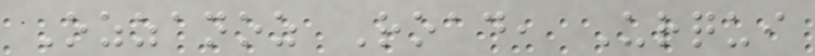Ozzanoz Road, Urqui
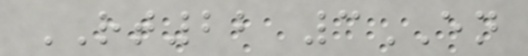RT22 3EN
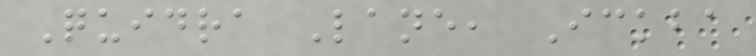Quidra Lane, Ickba
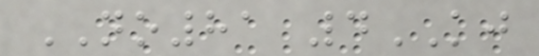NO81 4KJ
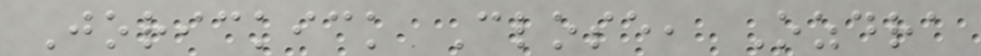Jorickick Close, Ozdra
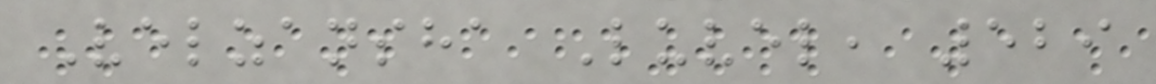Velzansha Luvel, 529
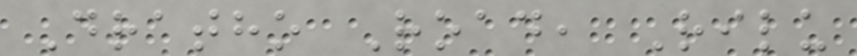Dratho Road, Rilu
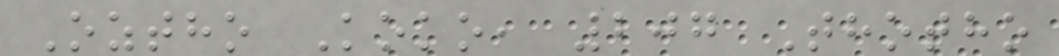Oztho Koko, 207 Thotho
